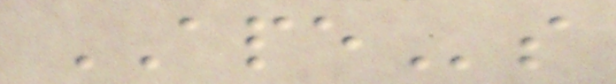APEs
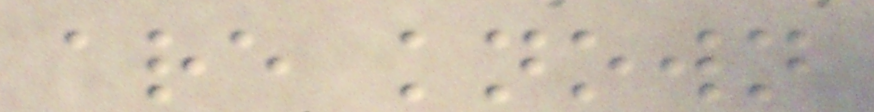are known
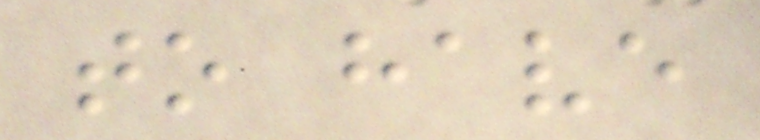to have
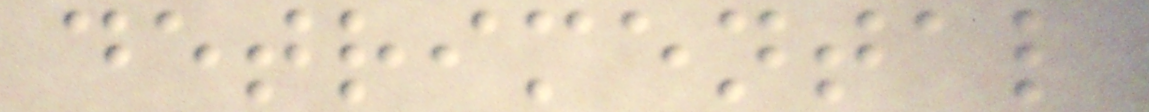detrimental
